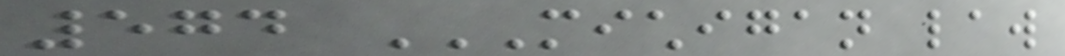574 MICHIGAN LAW
